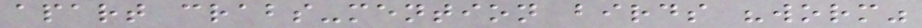apart crabs-mention birds "worm"
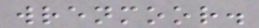wrenmoor.
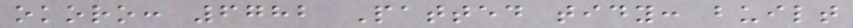okoro: 6782 Patted tidy: built
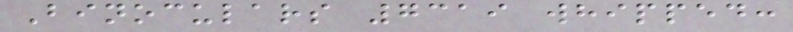Binoculars 7319 whipped:
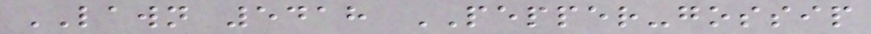LAWN 5418 PEPPER-gossip
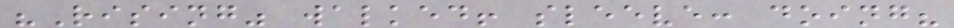"Rising" walked! sleeve: doing?
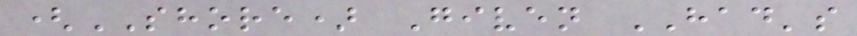(SHORE) Given HAD's
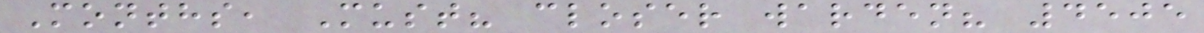Months, Must? closer warden? 4505
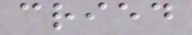cried
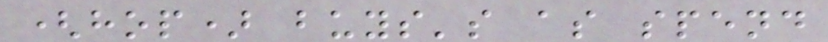(hop) buys's as spend
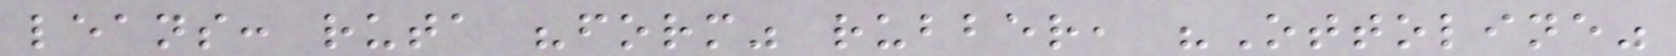leans: ruta "form" rubber, "Ottoline"
